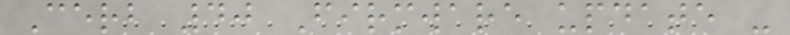Cerb 40 Firmware update -
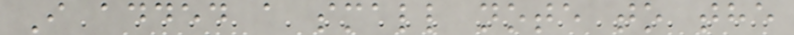I added a small note to the
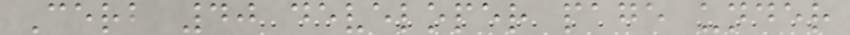Cerb 40 developer page under
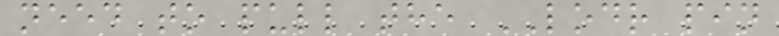need to pull the LODR pin
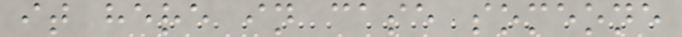it here in case someone
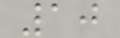10
